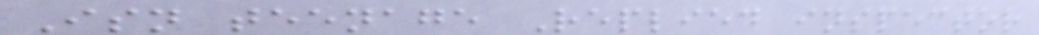Isn teenage Replied inspector
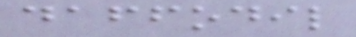daffodil
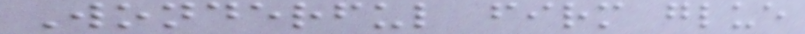Wonderful firm glue
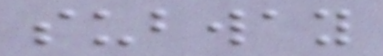subway
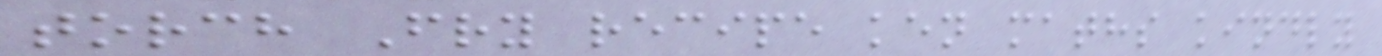torch Fry recipe ken maths kindly
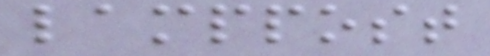lamppost
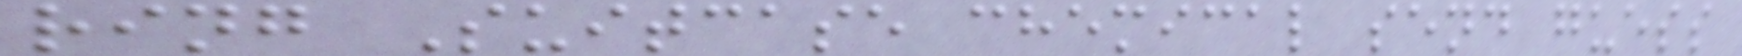ring Suitcase chemical send guess
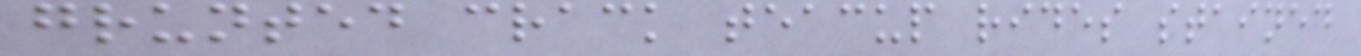grunted crack teacup rides stained
